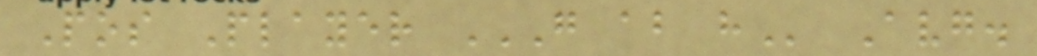Pos Player G AB H Avg.
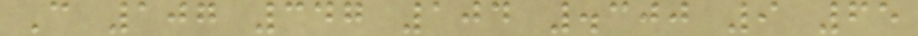C 107 347 104 .300 9 65
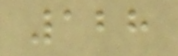128
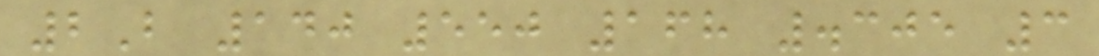2B 140 550 168 .305 3
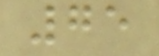75
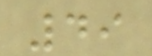49
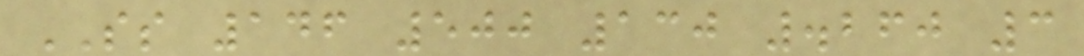SS 146 500 130 .260 3
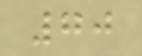70
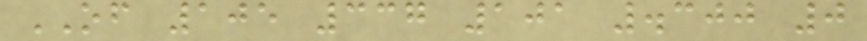OF 105 337 101 .300 0
